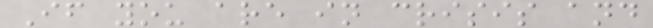If you are in crisis and
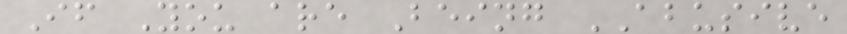If You are Being ABUSIVE
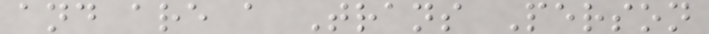and are a Trans Person
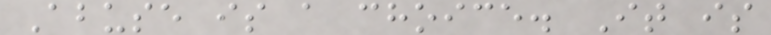Abuse is a choice. It is
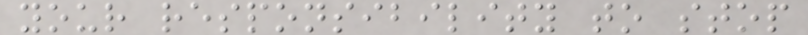your responsibility to stop
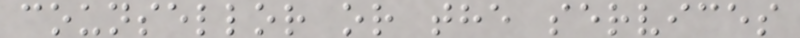counsellor or the services
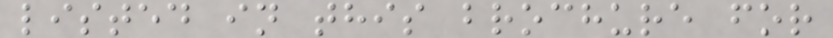listed in this brochure for
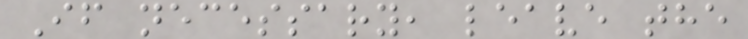If necessary, leave the
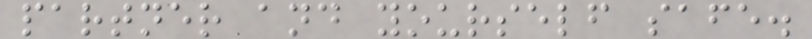partner and yourself safe.
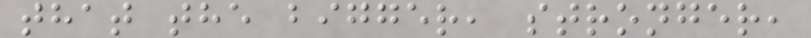that the bigger, stronger,
